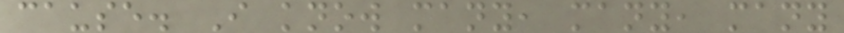cause. I know many, many, many
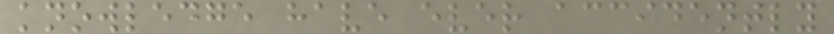knowledge have ever accidently
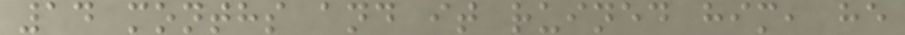14 months and it ruined him, he
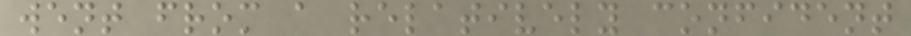went from a relatively confident
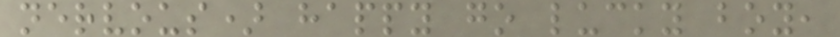nervous) happy go lucky boy,
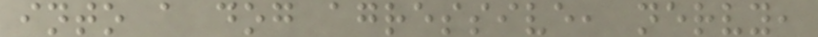into a dog agressive, nervy,
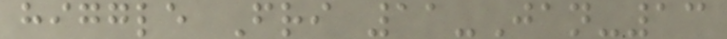higgle Fri 11-Jan-13
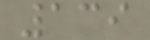139
